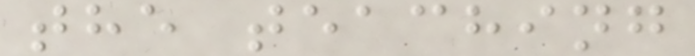the teaching
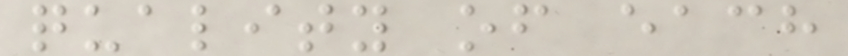quality of each
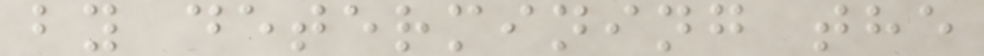by determining the
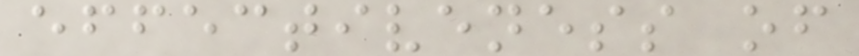effectiveness of
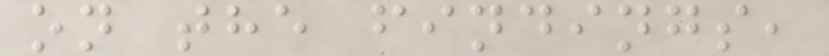on the findings,
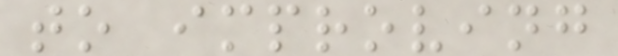to improving
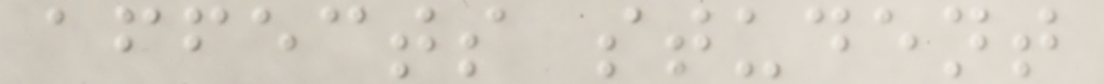affects student
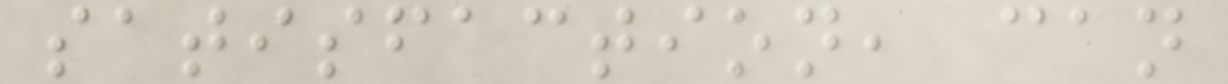satisfaction, can
